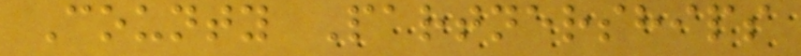County Partnerships
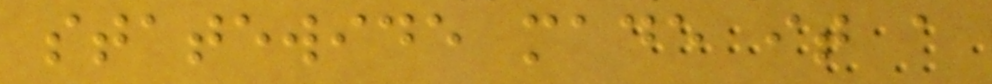statewide made it a
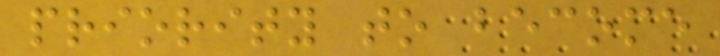priority to become
